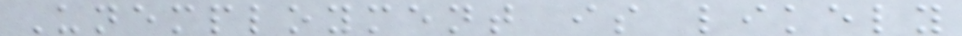Unemployment is likely
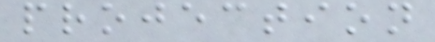projection
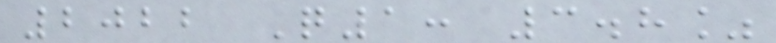2022 Q1: 3.8%
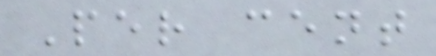Per cent
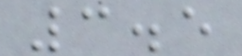3.5
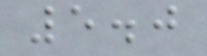5.0
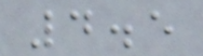4.5
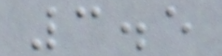3.5
